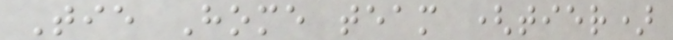Tie Home team (tier)
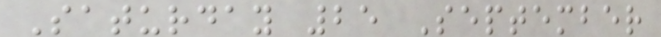Saturday 25 September
